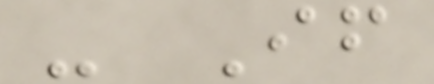- If
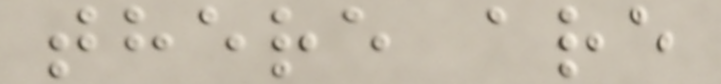there are
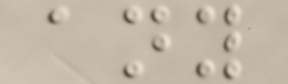any
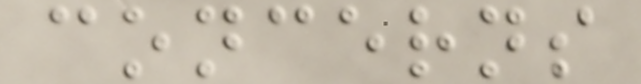concerns
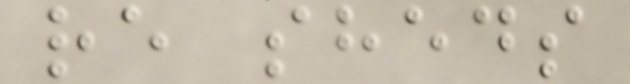re sheds
